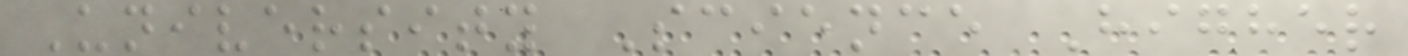University Science Higher
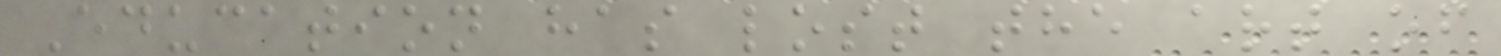Education has lost the art of
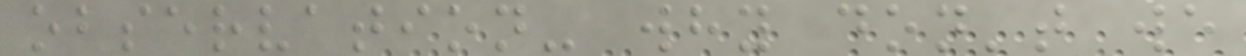observation- why don't we
